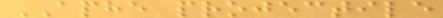APHE projectile
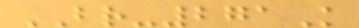BR-271K
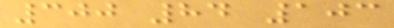300 84 103
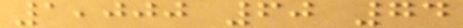1,000 60 74
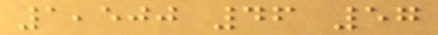1,500 46 57
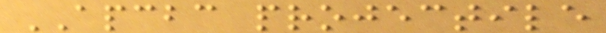APCBC projectile
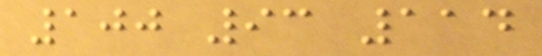100 93 114
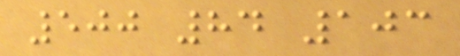500 84 103
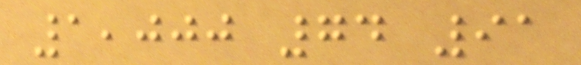1,000 74 91
